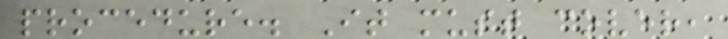procedure. It must cover,
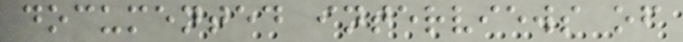documented interviews of
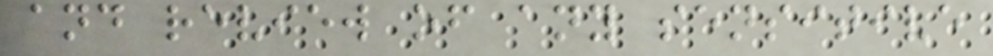and review of any sensitive
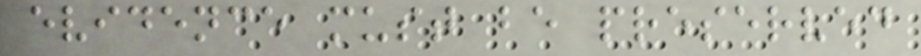evidence must be preserved
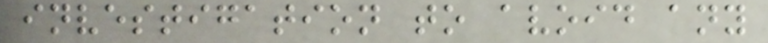investigation to avoid any
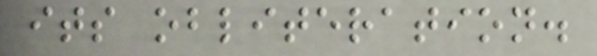its obliteration.
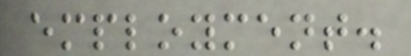employment.
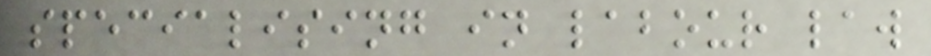specialising in labour law
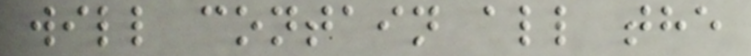will contain all the
